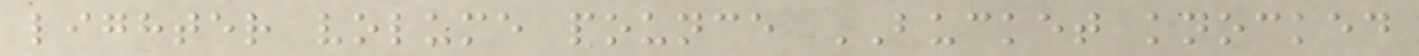lighter volume pounce BUCKET knocked
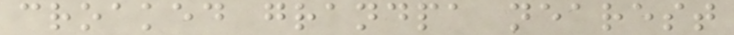croaked grandpa nearest
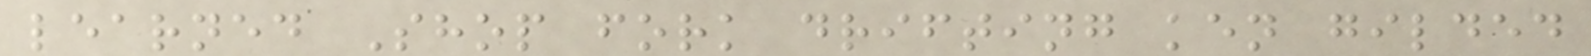learned Shop fork drifting ken gilded
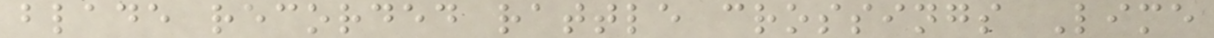blade recorded rattle crossings Lime
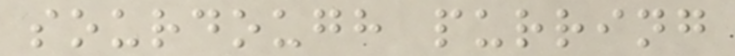sourdough purring
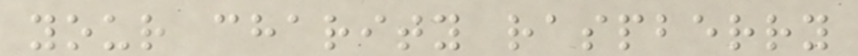your charity raspberry
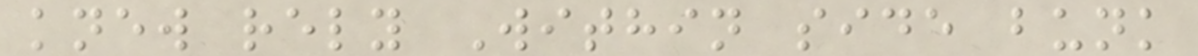knew rely Within side bunk
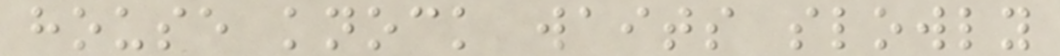house knock waits slowly
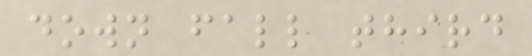down fall third
